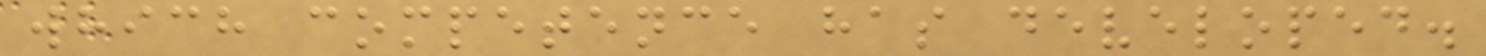which competence has developed.
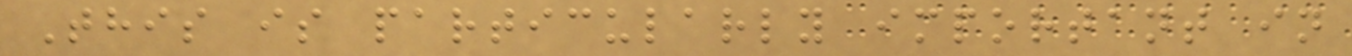This is particularly important in
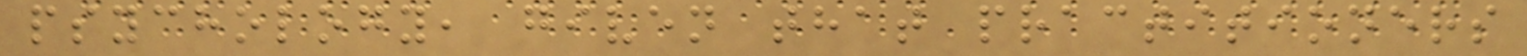psychology, given that practitioners
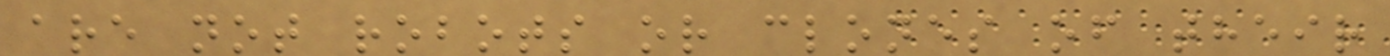are not robots or clones of their
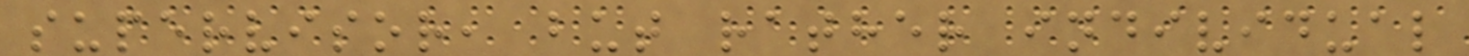supervisor, but rather individual
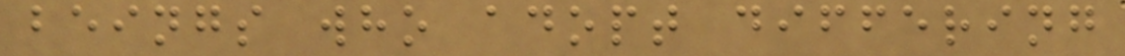beings who adopt differing
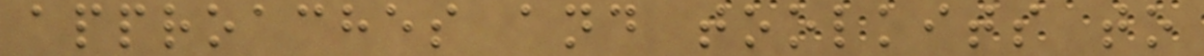approaches and toolkits to
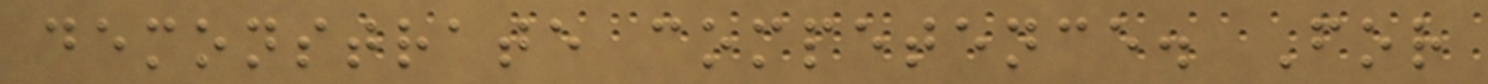demonstrate competence. For
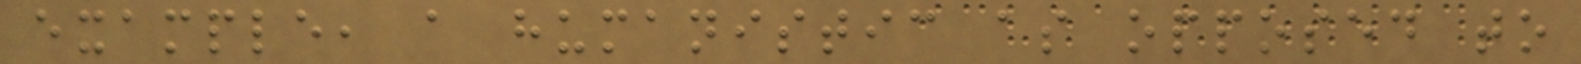example, a humanistic as opposed to
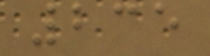235
